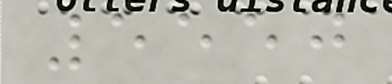5550
